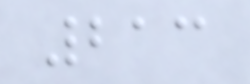213
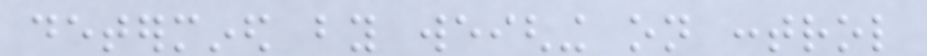determined by weighing on control
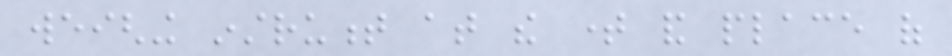weighing instrument at the time and place of
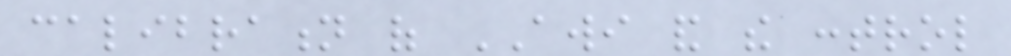calibration of AWI and the control
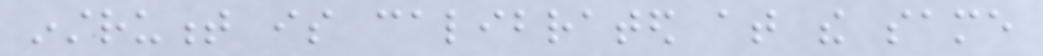instrument is calibrated at the same
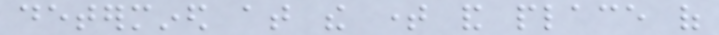determined at the time and place of
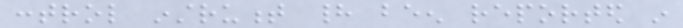control instrument had been reported in
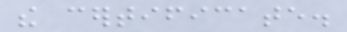the certificate.
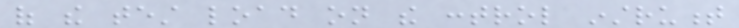of the test load on the control instrument
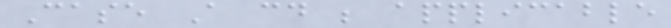Case A could be applicable
